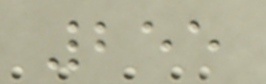255
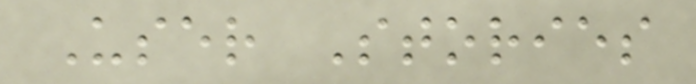User Stories
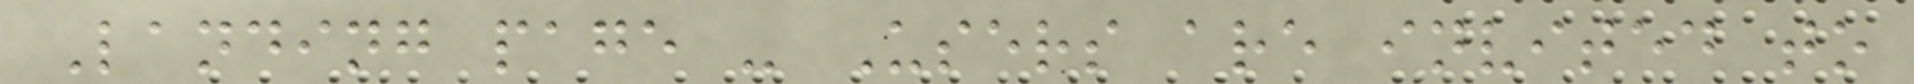Landing page - Users are invited to
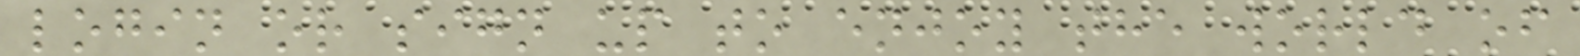login or sign up to enjoy the world of
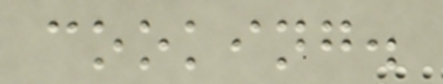cooking.
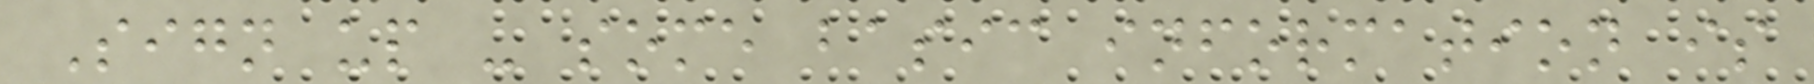Sign up - some basic information is
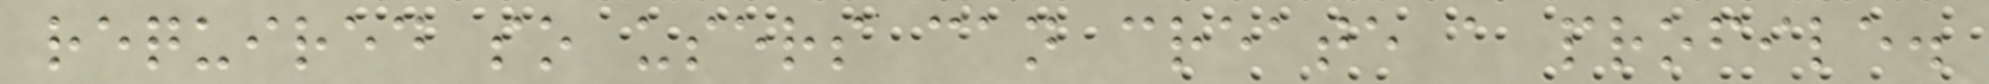required so users can create a profile.
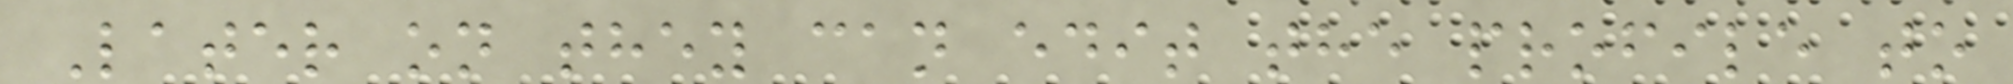Later on they can edit the profile to
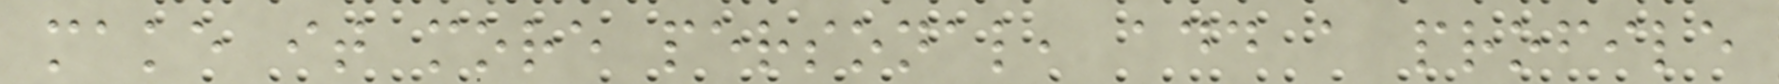make it more personal, add a profile
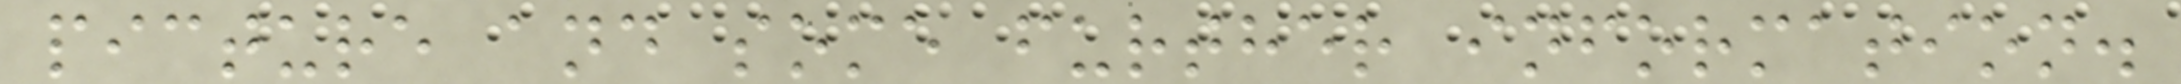picture and some further information.
